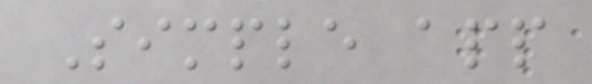Simple app
